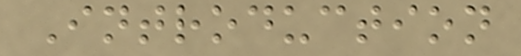Introduction
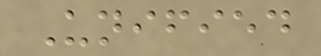Unified
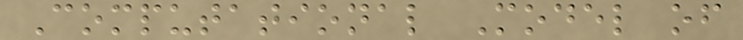Computational Model of
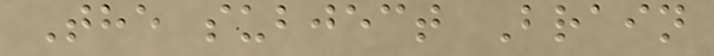The subject Brain
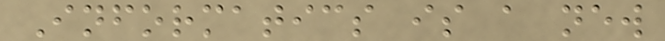Informatics is a new
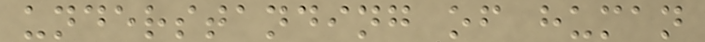understanding of human
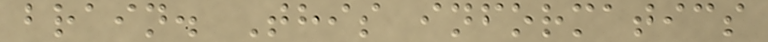brain. This informatics
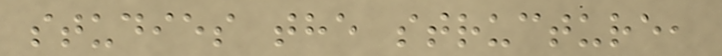studies the structure,
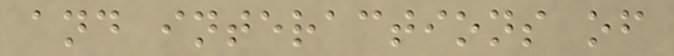and interactions of
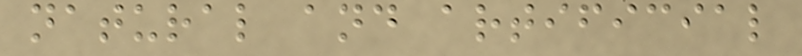natural and artificial
